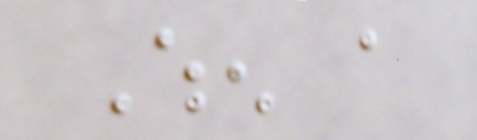When a
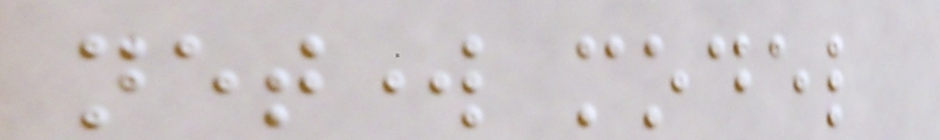network model
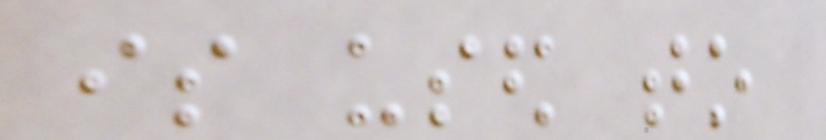is used to
